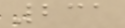231
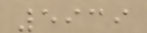5939
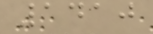1410
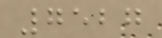7527
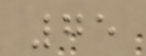75
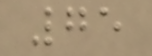75
